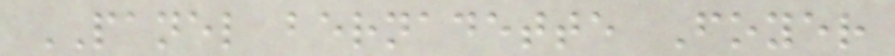PANEL bernadette Foyer
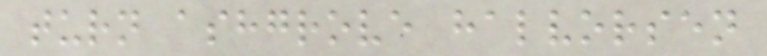turn ashgrove halvorsen
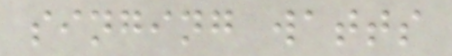singing watts
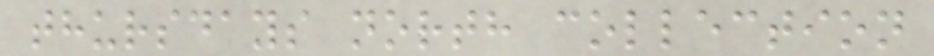thursdays north collection
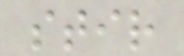stir
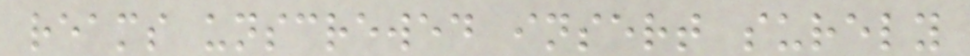reams unscrewed insert surely
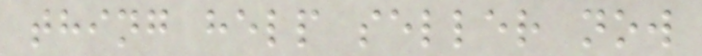thing help seller now
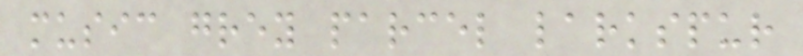music grey parcel larkspur
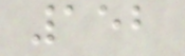152
